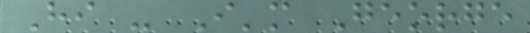Hi - I'm George
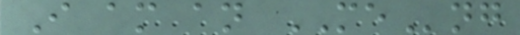I am an MEng
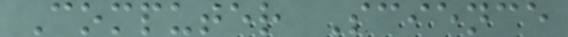Computer Science
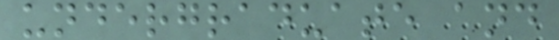undergraduate and
